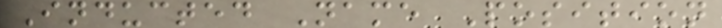Inducted Name Position
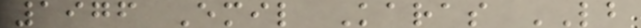1976 Emil Karas LB
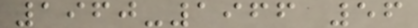1960-1966 56
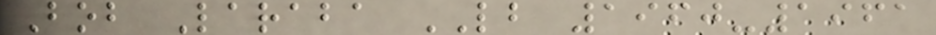Bob Laraba LB 1960-1961
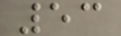53
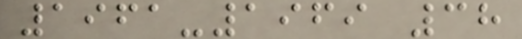1961-1969 38
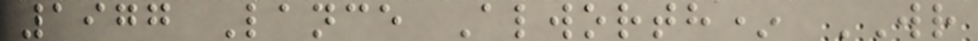1977 Lance Alworth* WR
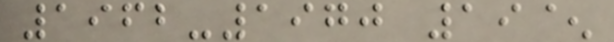1962-1970 19^
